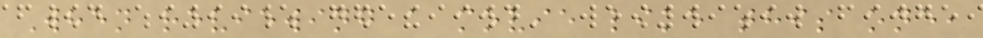When reviewing a movie like this one,
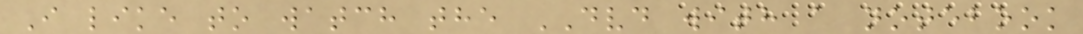I like to watch the DVD with a notebook
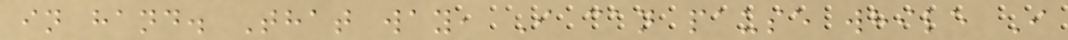in hand. That way, I can pause while I
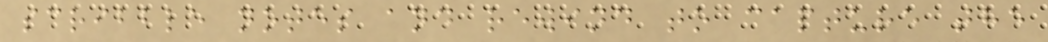scribble notes and rewind to capture the
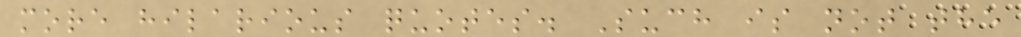more hilarious quotes. Such is not the
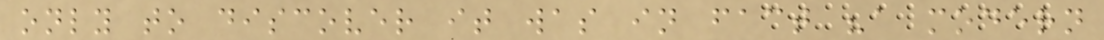only to discover it was in fact "a modern
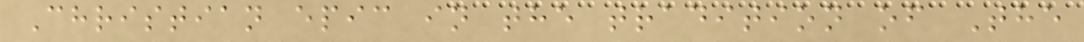Christian epic in the tradition of The
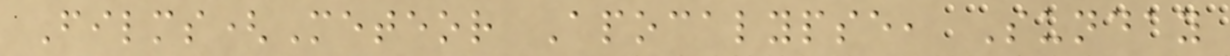Films(Meteor Apocalypse, Sunday
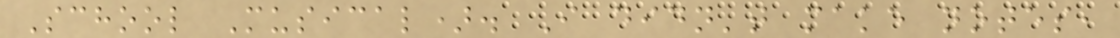School Musical). I didn't make notes,
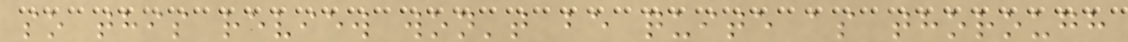so this review won't be quite as thorough
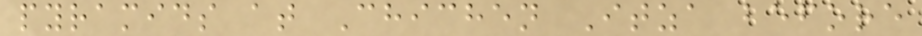pyramids at Chichen Itza before
